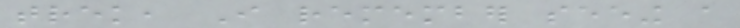trek, I remember seeing a
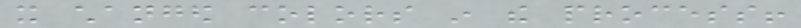it changed colors in the process!
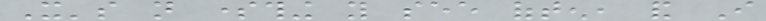It's not something you see often, and I
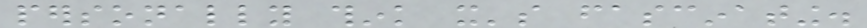personally think it's fascinating.
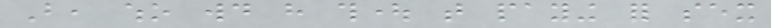But, who would have thought that paying for sex
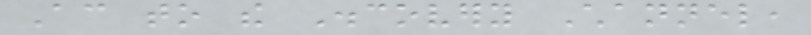According to the Discovery Channel,
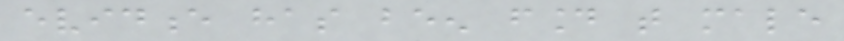evidence has been found that male
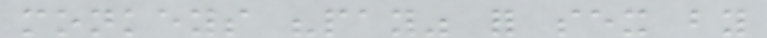monkeys "pay" for sex by
